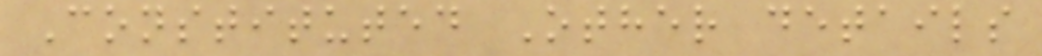Constituted Other details
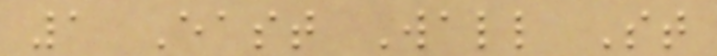1 East Wall St
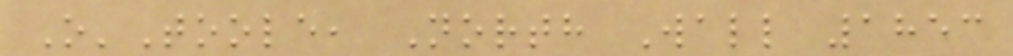O'Toole, North Wall 1853
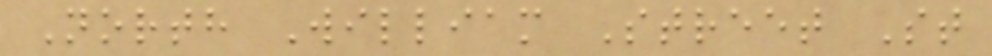North William Street St
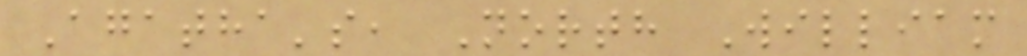Agatha's, North William
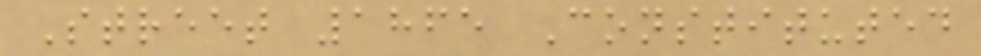Street 1865 Constituted
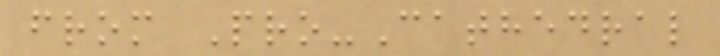from Pro-Cathedral
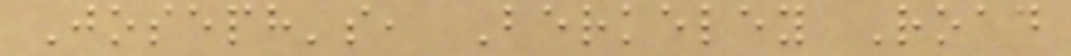Joseph's, Berkeley Road
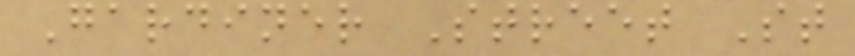Gardiner Street St
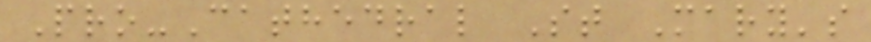Pro-Cathedral St Mary's
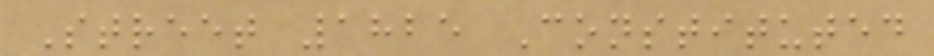Street 1825 Constituted
